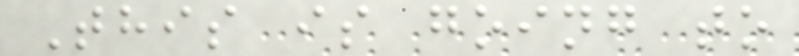This is going to
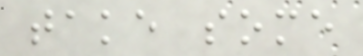take some
